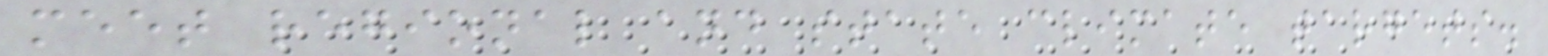meet regional and state climate targets.
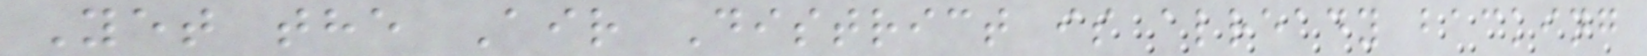Yet the Air District is already backing
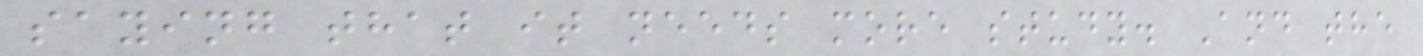saying that it needs more study. And the
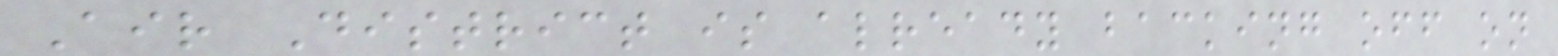Air District is already backing off on
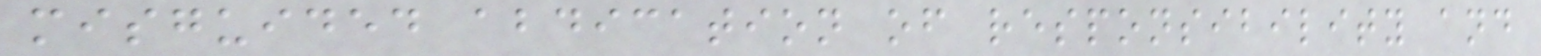misguided abdication of responsibility and
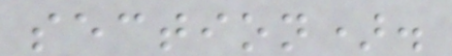section).
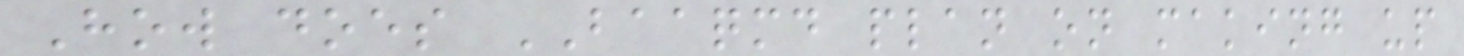How does BAAQMD plan on making up
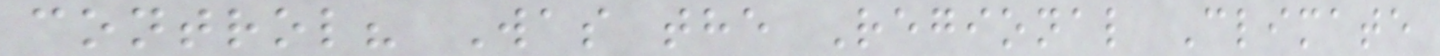control? Was the Regional Climate
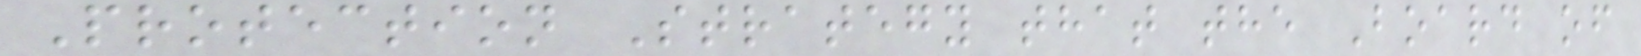Protection Strategy that the Board of
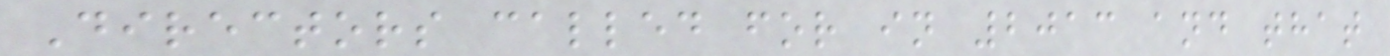Directors called for in 2013 and that
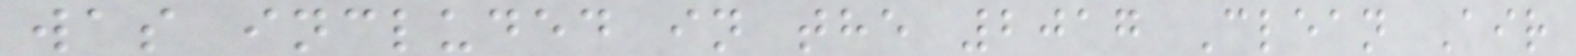was included in the 2017 Clean Air
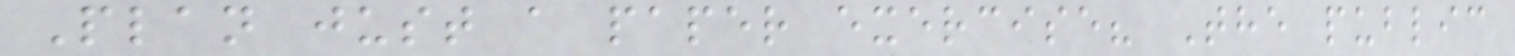Plan just a paper exercise? The public
